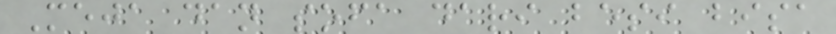Meja dan sofa dari besi bisa
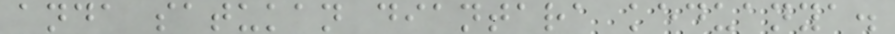anda satukan diantara keduanya.
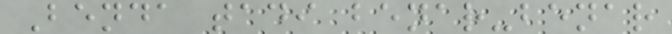Benda tadi benar-benar
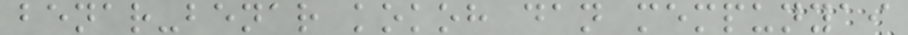benar-benar kokoh dan mempunyai
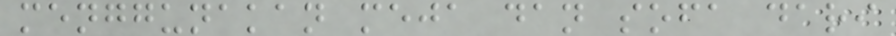menggunakan meja dan sofa dari
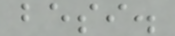besi.
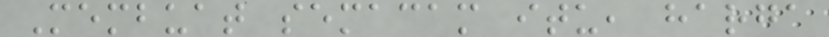Membuat semacam itu, harga
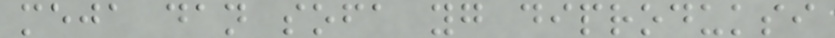meja dan sofa yg diproduksi
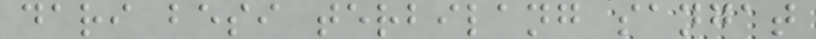dari besi terbilang sangat
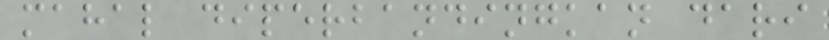mahal diperbandingkan dari
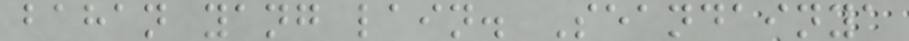bahan yang lain. Seandainya
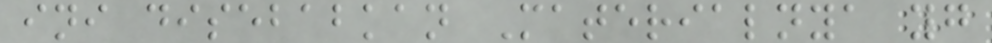ini disebabkan Materialnya yg
